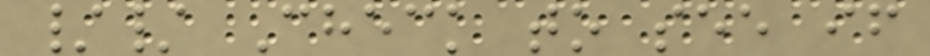// Check to see if
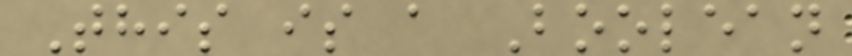This is a Boolean
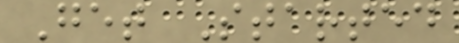Get Started
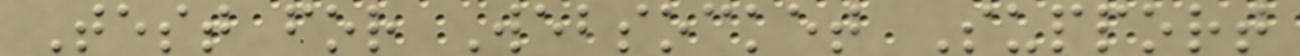Test for Websocket Support
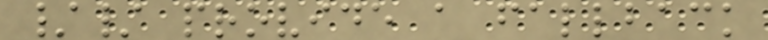// provide a fallback
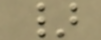}
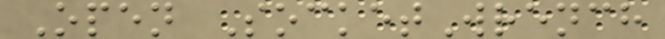Open SocketWrench
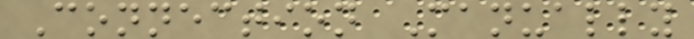Connection Manually
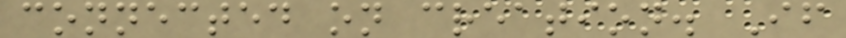connected on creation. If
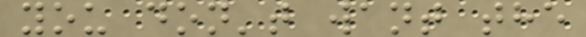you don't want the
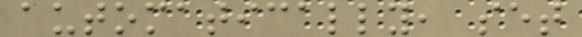automatically, set
